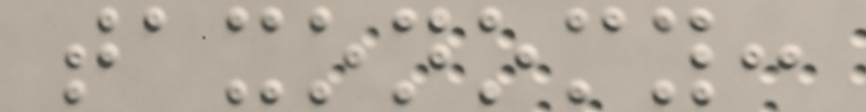taxonomy:
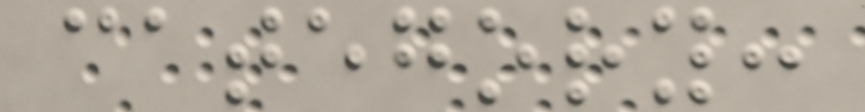category:
